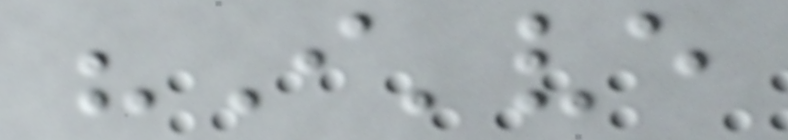"I've
